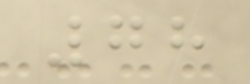78
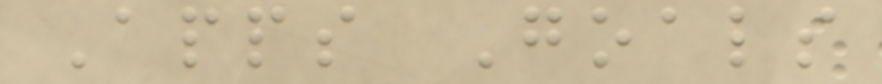Apps Goals
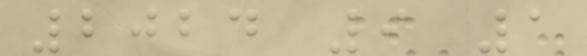2024 9 1
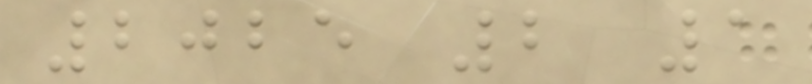2025 2 1
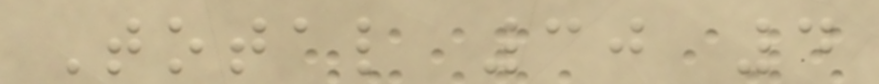Total 30 4
